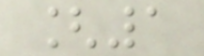[1
